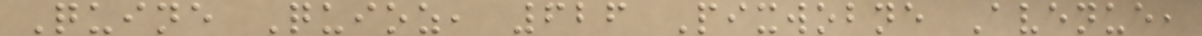Quine Quioz, 626 Pixwobne Avenue,
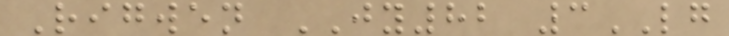Rigwen JY82 3LG
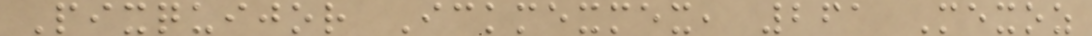Pixquijor Ickmexmex, 261 Mexoz
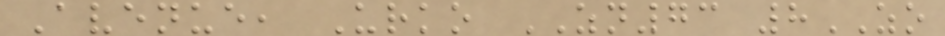Avenue, Urko ZN73 8ZO
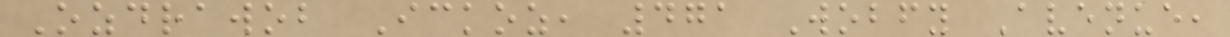Ozdrawob Ickoz, 471 Wobfy Avenue,
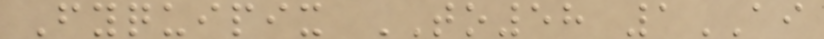Fyquipix TO58 1AI
